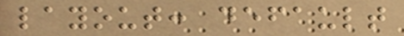layout: default
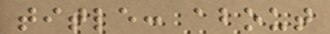title: about
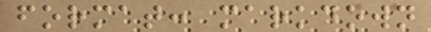format: markdown
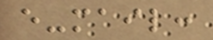e-mail:
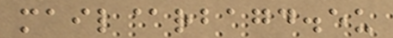mail@rbagd.eu
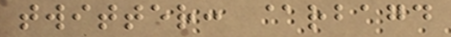twitter: @rbagd
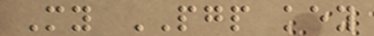My PGP key
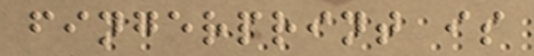fingerprint is
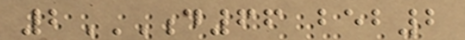2D66 BEB2
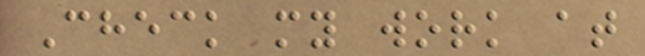Check my work at
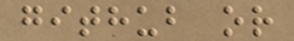github or
